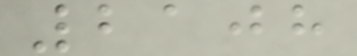2108
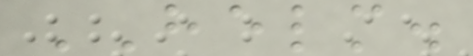HELM.
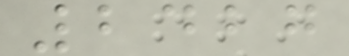2427
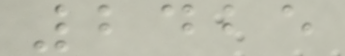2425
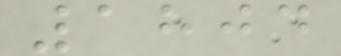1804
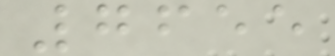7655
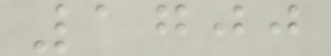1700
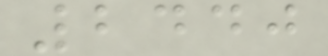2440
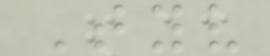Tyv
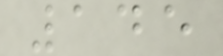145
